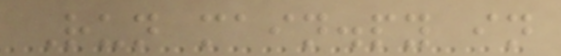Run main.py in
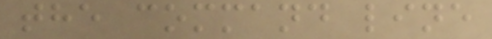the command line
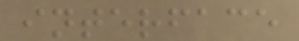interface
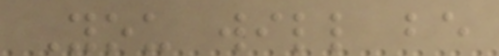You will be
